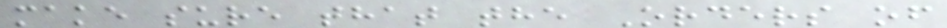make sure that the Orders of
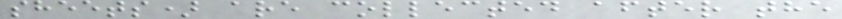sheets) are collected after the
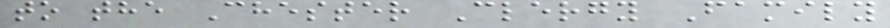to the Chester Clergy Family
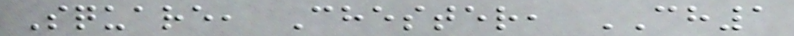Square, Chester, CH1
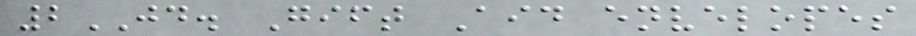2JD. Gift Aid envelopes
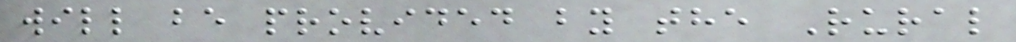will be provided by the Rural
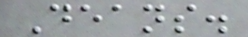Deans.
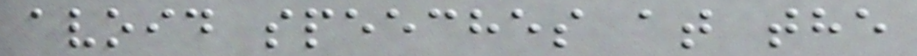avoid speeches at the
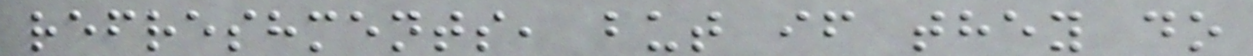refreshments, but if they do
